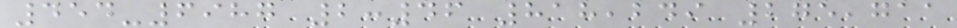454-6987 2:46 818,249 275,711
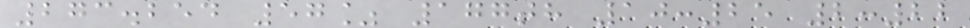273.254 57% 177th 10:25 2:22
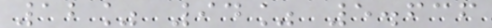12% 94% 5.636
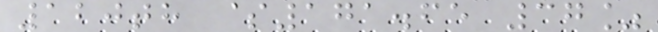120th $171.65 37%
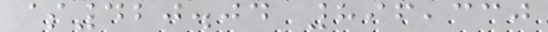$420.04 896,330
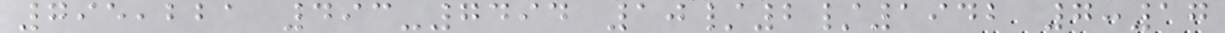795,221 493-7494 10/2/1942 7:17
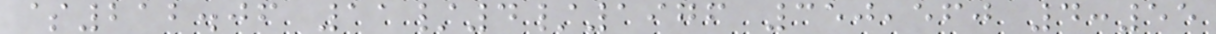$212.06 11/4/1976 350,560 4:55
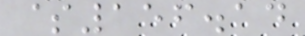$156.14
